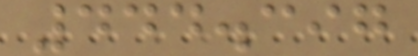444.397
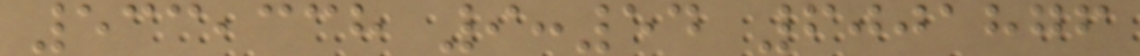533,338 9:54 6001876
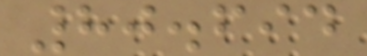80.694
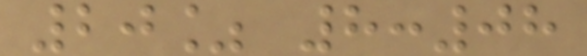20% 8:08
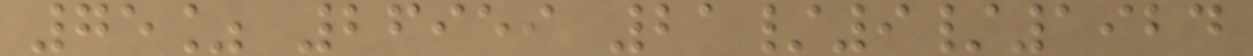75% 26959 21/9/1924
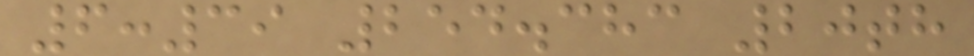6:39 254.383 20th
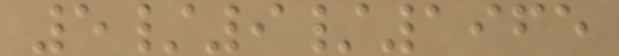5/9/1965
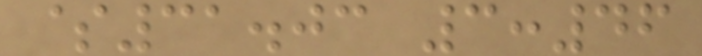$31.03 3:46
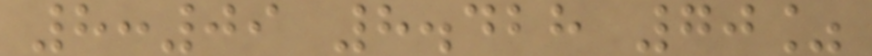8:09 8.428 70%
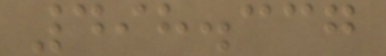498.337
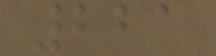221
